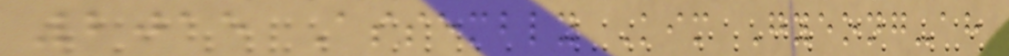2015 Assembly Kim Gyeong-ah
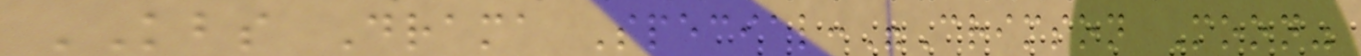KBS Drama Special:"Crimson Moon"
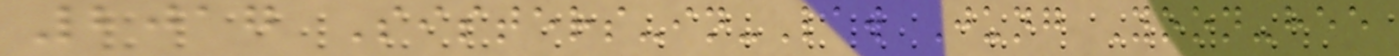2017 Sisters-in-Law Jung Yoon-hee
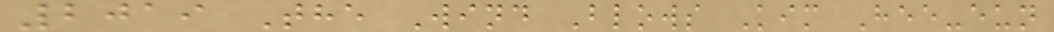2019 The Wind Blows Kim Hee-eun
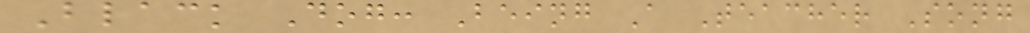Black Dog: Being A Teacher Song
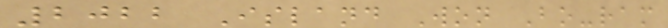2022 Island Won Bo-ram
